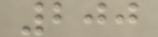200
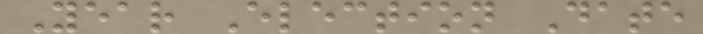Year Election Date
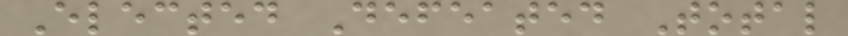Elected Defeated Total
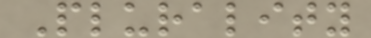Plurality
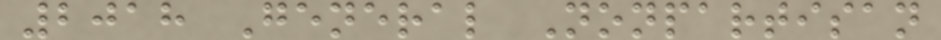2018 General Nonpartisan
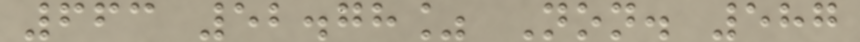663 52.78% Non. 587
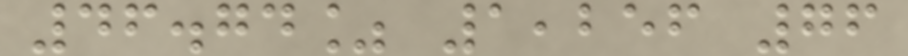46.74% 1,256 76
